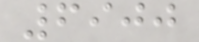6900
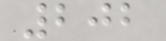202
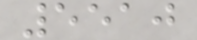5510
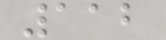112
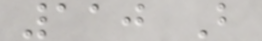110 B
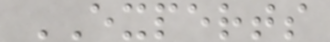EXPERTS
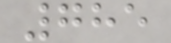785
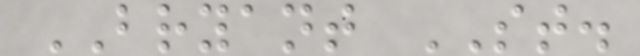BRYANT ST.
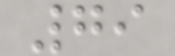79
